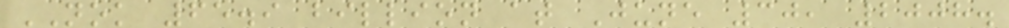NOK 65.9 billion at June 30, 2008.
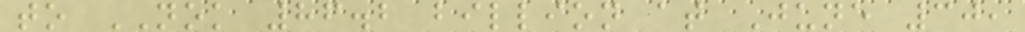to NOK 86.2 billion at June 30,
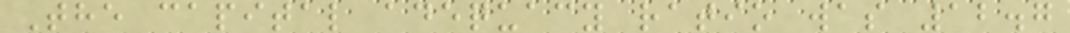The capital adequacy ratio was 12.7
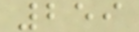259
